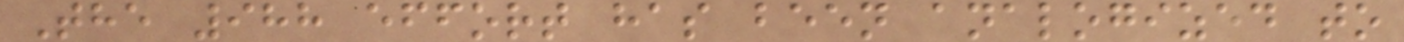The 988 effort has been analogized to
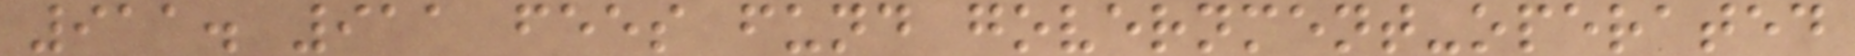911. 911 fees fund government-operated
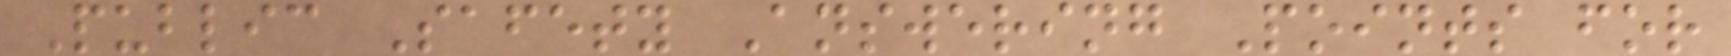Public Safety Answering Points for
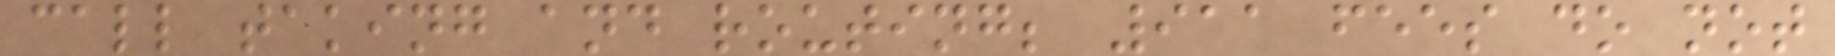call taking and routing; 911 fees do not
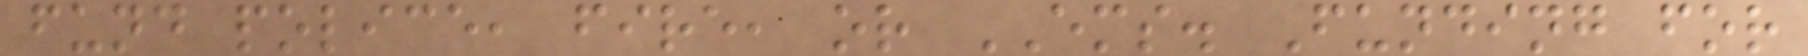fund police, fire, or EMS. Funding for
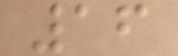16
